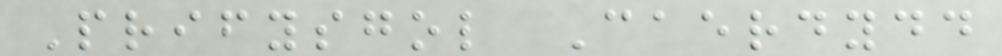Prifysgol Caerdydd
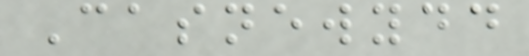Casnewydd
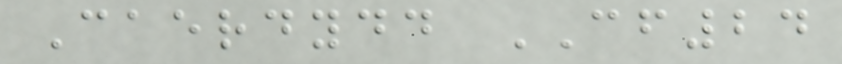Caerdydd CF24
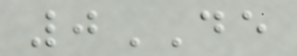0DE
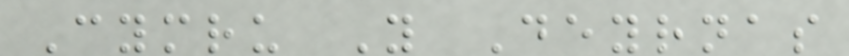Cymru Y Deyrnas
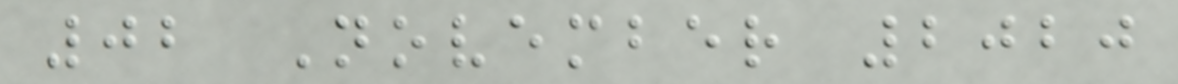02 November 2020
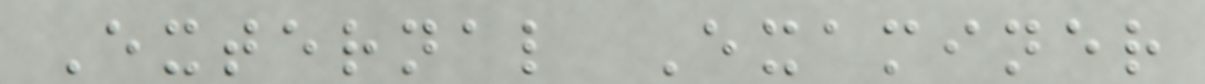External Examiner
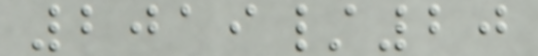2019/20
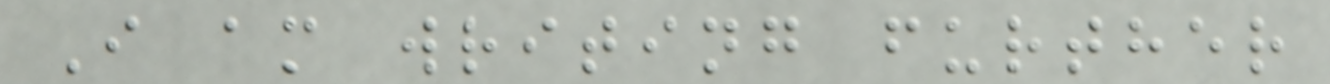I am writing further
